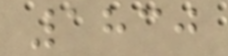1830
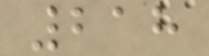218
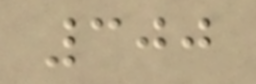300
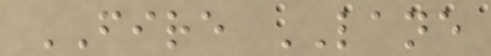FIRE LANE
